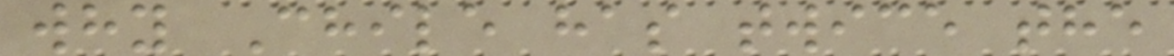why Chile has twice the
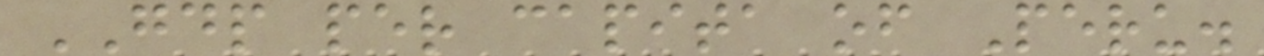GDP per capita of Peru.
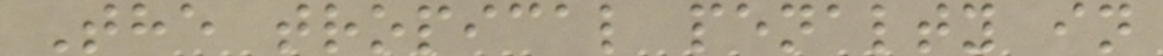The tropical penalty in
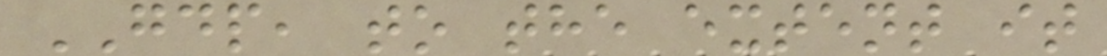GDP, to the extent it
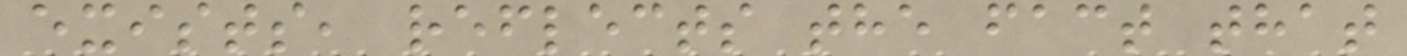exists, reflects the fact that
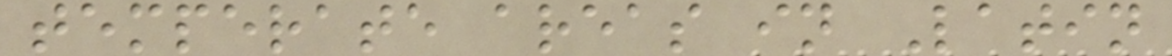temperate areas in Latin
